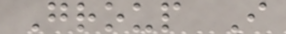Group I
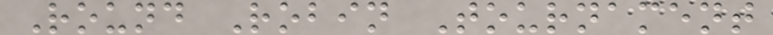Round Robin Tournament
